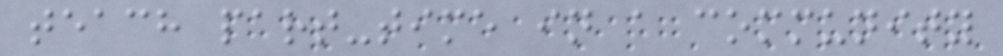teach part-time in a community
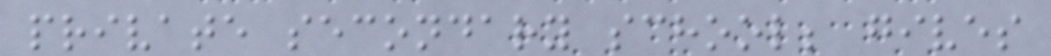private secondary school; gives
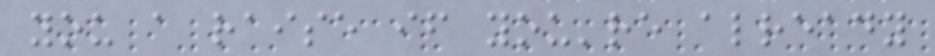you a raise if you're already
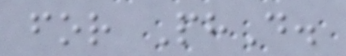for PhD.
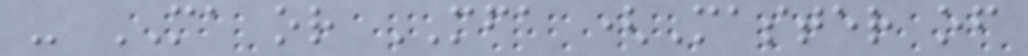- MA or MFA (Master of
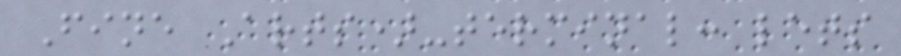Fine Arts)-terminal: lets
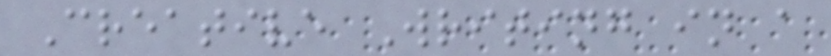Creative Writing in a
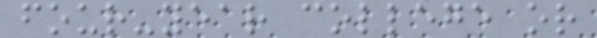four-year college or
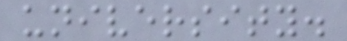university.
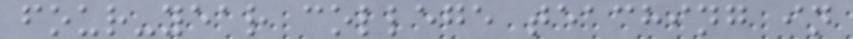four-year college teaching in
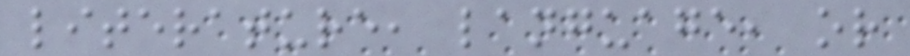literature, language, or
